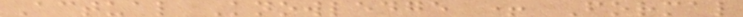Actual Knowledge + Formal
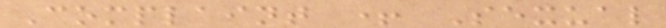Complaint + Sexual
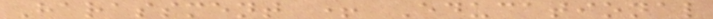Harassment + Educational
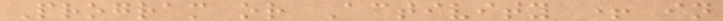Program or Activity + in
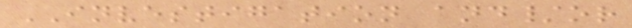INVESTIGATION and/or
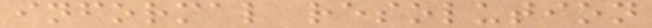informal resolution
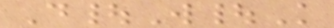D|W|K
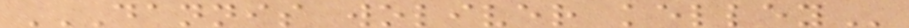DANNIS WOLIVER KELLEY
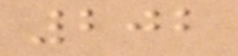202
